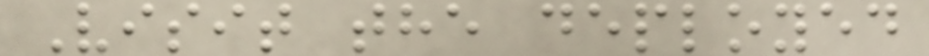Visit the deployed
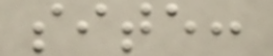site:
